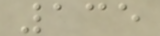135
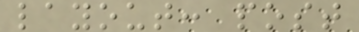layout: post
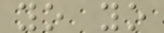yo yo
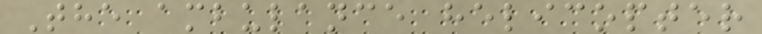The ambulance helicopter
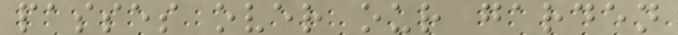passes over our garden
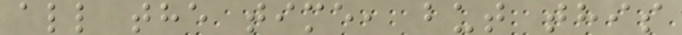all the time, but this
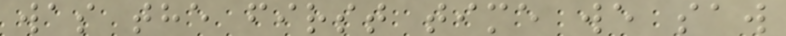was the first time we saw
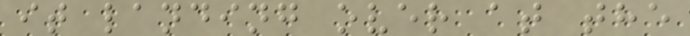it landing over at the
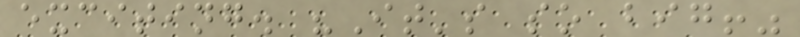exciting. "It's so big!"
